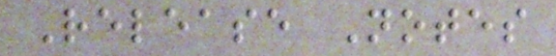Release Notes
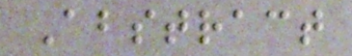Abstract
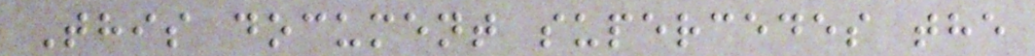This document supercedes the
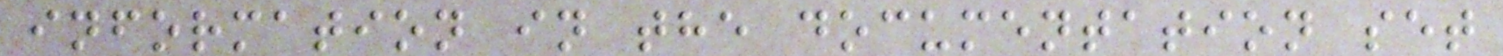information in the documentation set
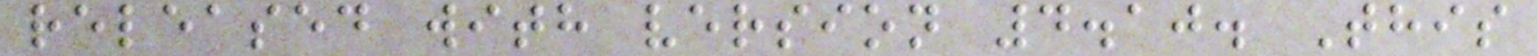released with version 4.10. This
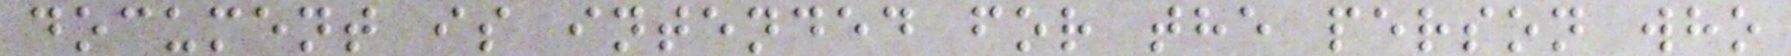document is intended for the person who
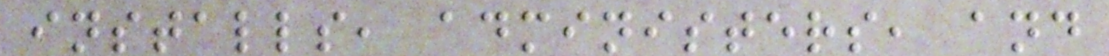installs, administers, and
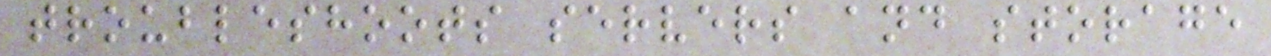troubleshoots servers and storage
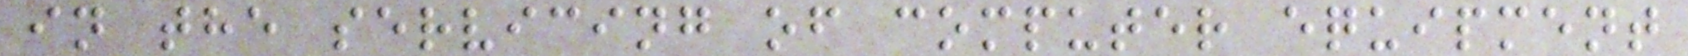in the servicing of computer equipment
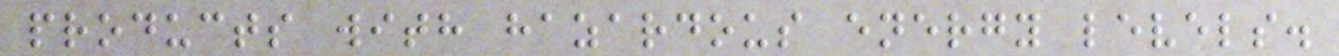products with hazardous energy levels.
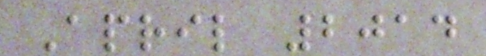April 2014
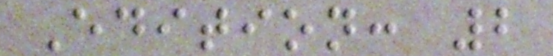Edition: 2
